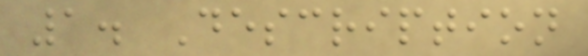1. Description
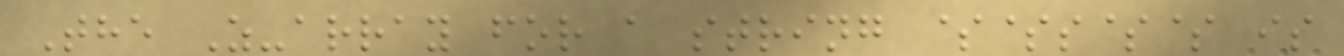The Z-array for a string $$s$$ is
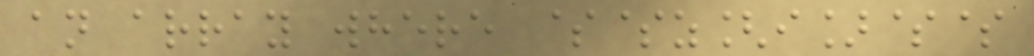an array where $$z[i]$$
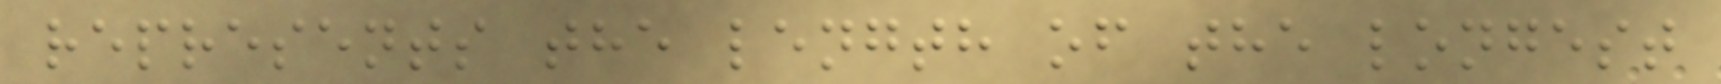represents the length of the longest
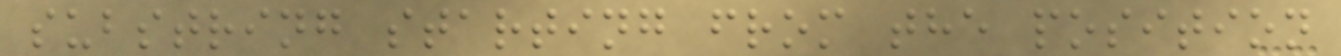substring starting from the position
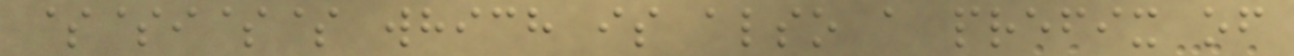$$i$$ which is also a prefix of
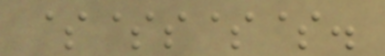$$s$$.
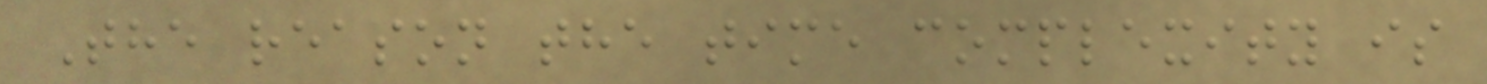The reason the time complexity is
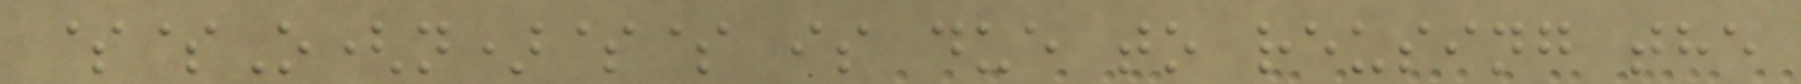$$O(n)$$ is due to reusing the
